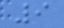9
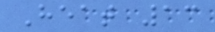Heat 13
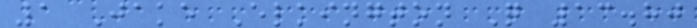1 Jake Elkington Q 13.80
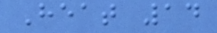Heat 14
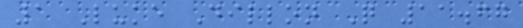1 Luke Dillon Q 11.67
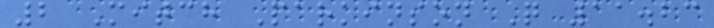2 Mitch Parkinson Q 11.23
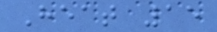Heat 15
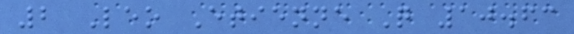2 Leo Etienne Q 10.63
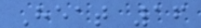Heat 16
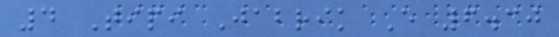4 Tipi Jabrik E 6.30
